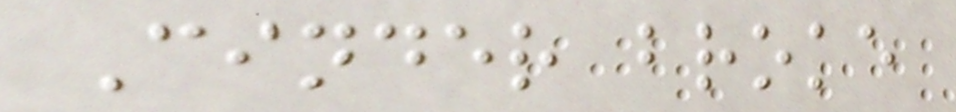Cinder broke
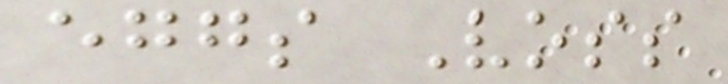eggs Voss
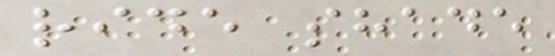ride shade
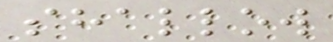shallow
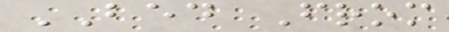BED From
